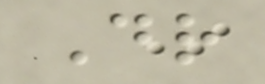Dr
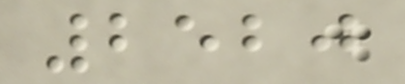2520
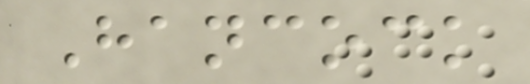Hancock
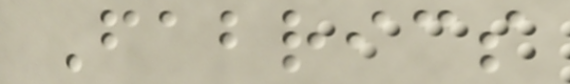Fabrics
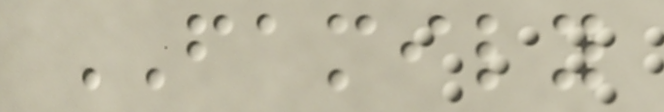FAMILY
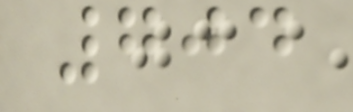704
